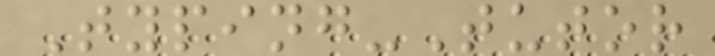Typing-Tutor
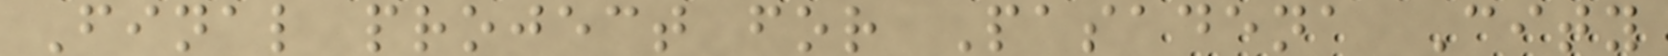Final project for Pasadena City
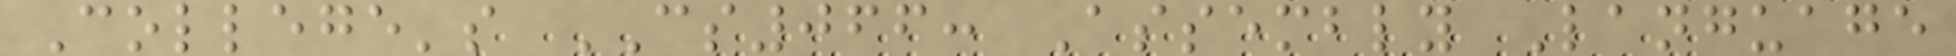College's CS066: Assembly Language
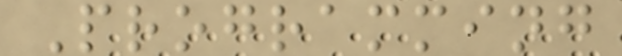Programming
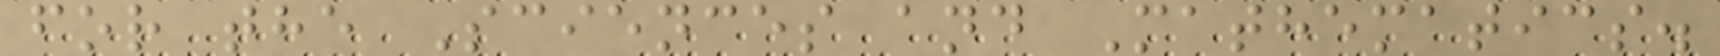for the Sciences and Mathematics.
